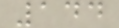144
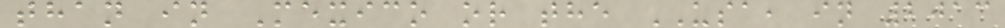than in Mexico or the USA, in 2013
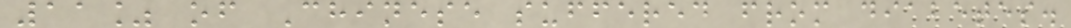11% of Chinese suffered from diabetes.
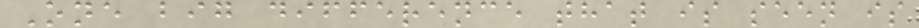One big difference that is seen is
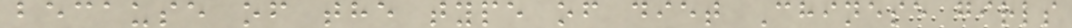because of the type of diet Chinese girls
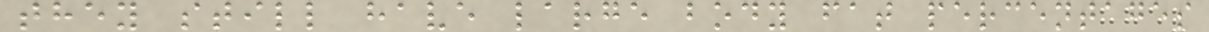they still have large body fat percentages
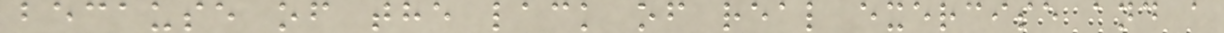because of the lack of real exercise and a
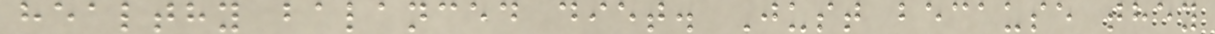healthy balanced diet. Just because they
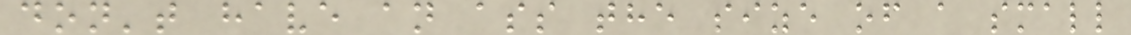don't have an ass the size of a small
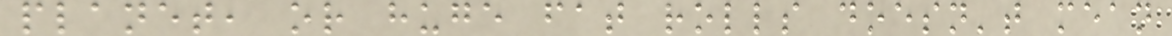planet, or huge fat rolls doesn't mean
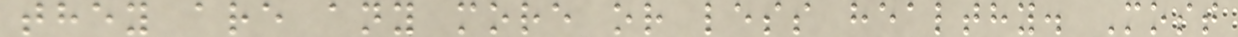they are any more or less healthy. Most
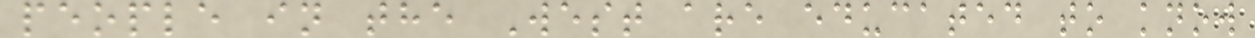people in the West are educated to know
